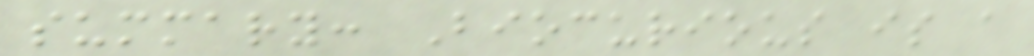summary: Biocurious is a
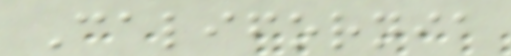California
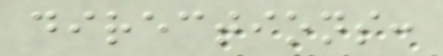directions:
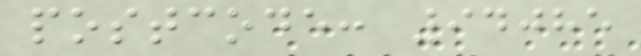postcode: 94085
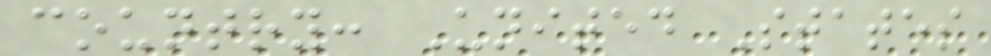country: United States
